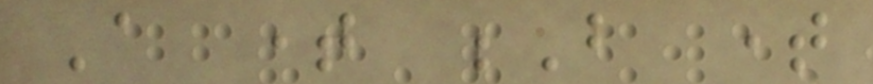A time B time
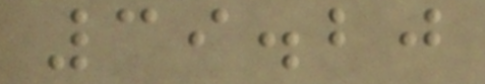39.20
